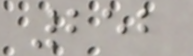252
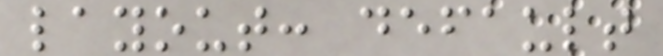layout: default
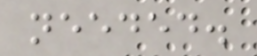needed.
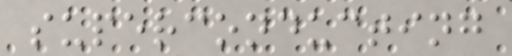superconducting
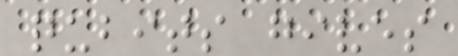qubits gives
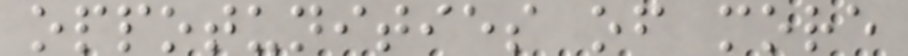oppotunities of more
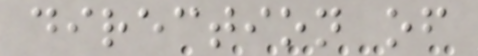direction of
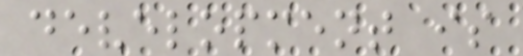development is
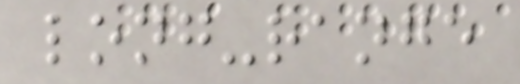long-range
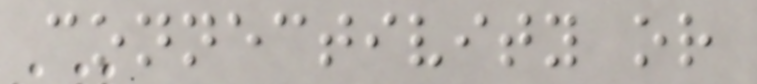connectivity or
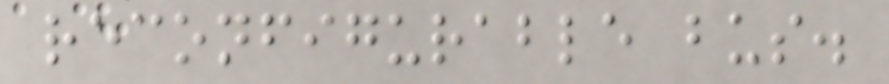reconfigurable bus.
